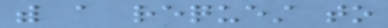with a request to
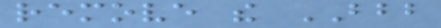remove the BBB
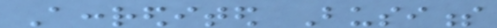Accredited Business
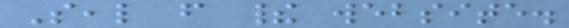Seal from their website.
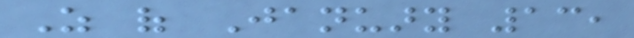As of January 13,
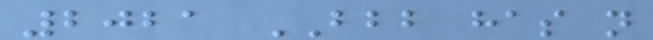2021 BBB has not
